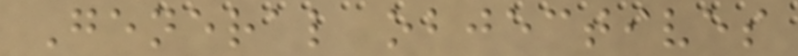General objectives
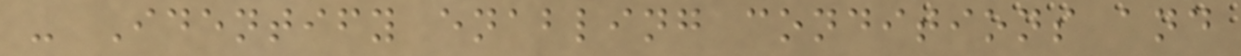- Identify enabling conditions and
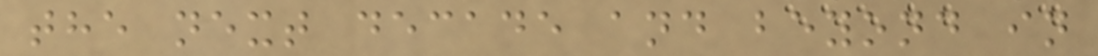the next decade and beyond in
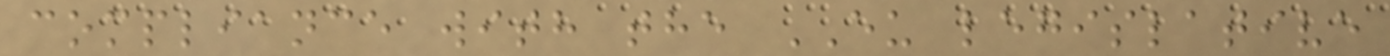compliance with the EU legislative
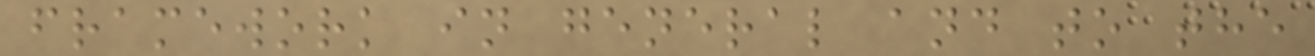framework in general and to the
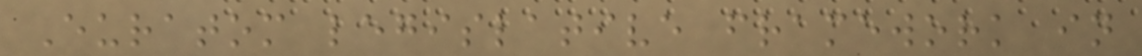Euratom legislative framework in
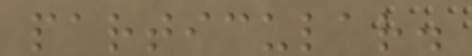particular.
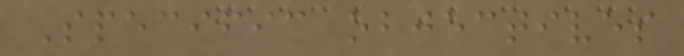Specific objectives
